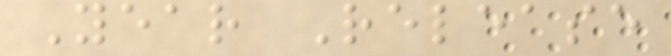Year Release
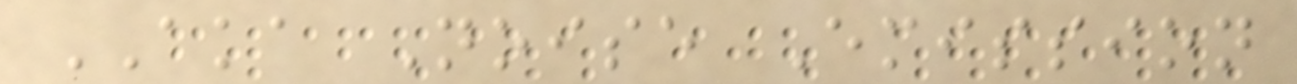AKA Noise Emission
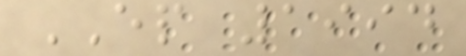EP 1994
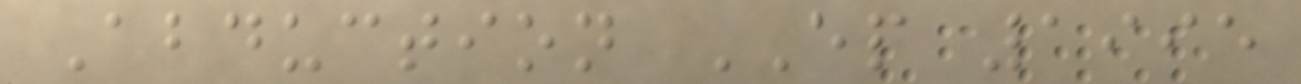Abduction EP 1995
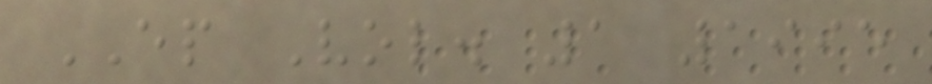EP Vol. 1 1995
